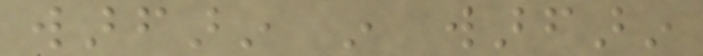warfarin in warfarin
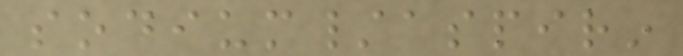sodium/aspirin
